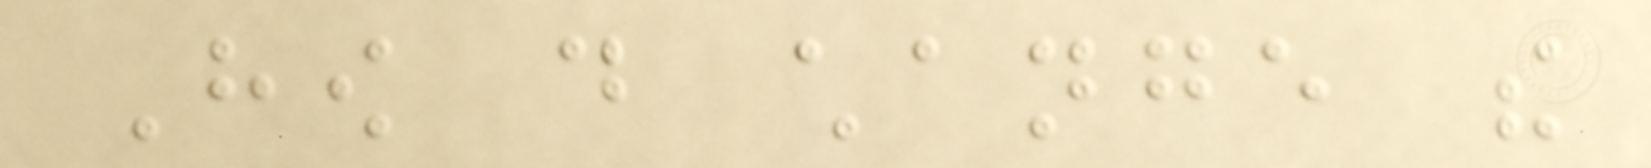How do change the
